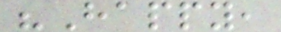"Happy,
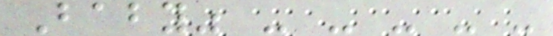Baby" - - - - -
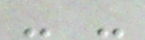- -
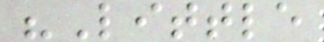"Little
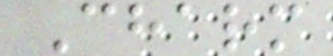Charm
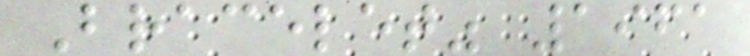Bracelet" 1961
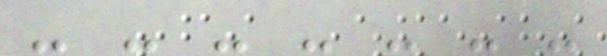- - - - - - -
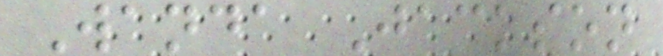Wanda Jackson
